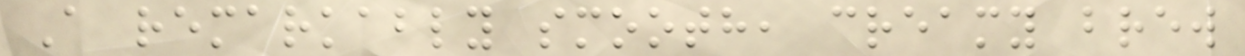A remarkably smooth, creamy brew
